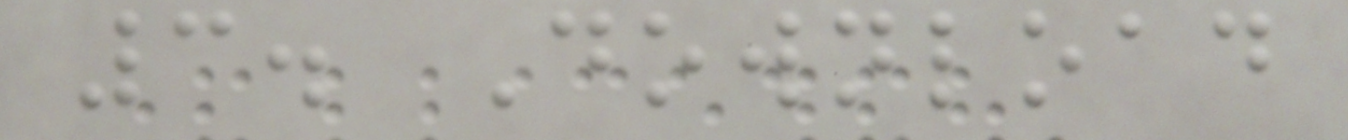3. Download
